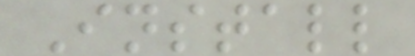Install
